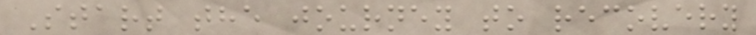Start the journey to recovery
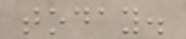today.
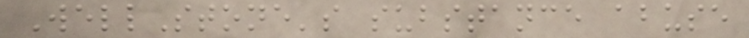WellStone's substance abuse
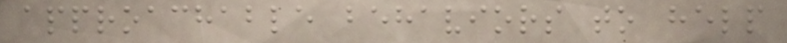approachable behaviors to help
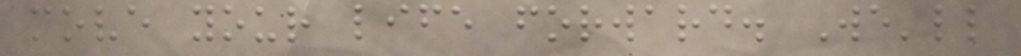move your life forward. We'll
